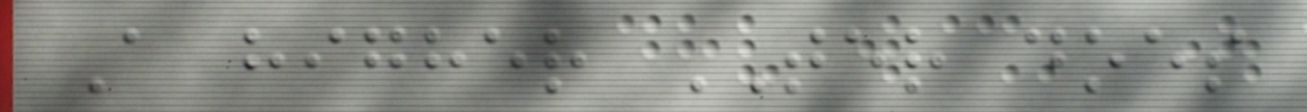A higher TER does
